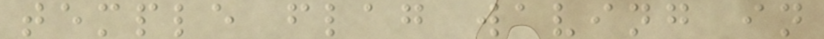temple flag waving in
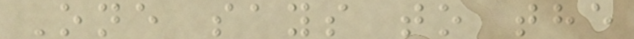One says to the
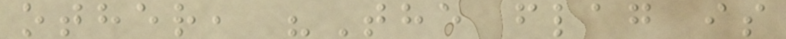other, "The flag is
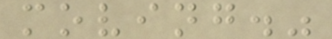moving."
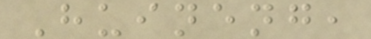Huineng,
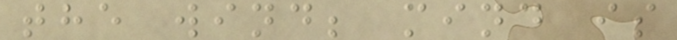the wind; mind is
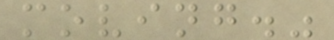moving."
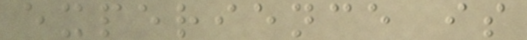experience is
